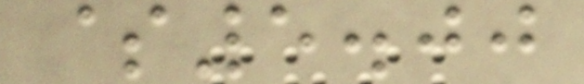$5.00
